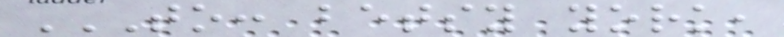TO: BETSY YORK,
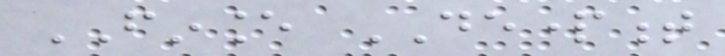FINANCE DEPARTMENT
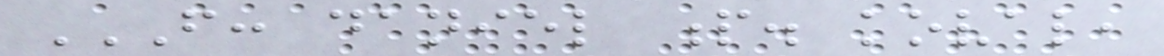FROM: DANIEL P. KOVAL,
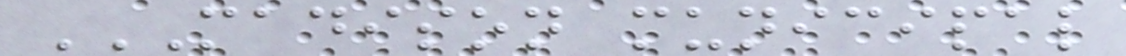MADISON MUNICIPAL
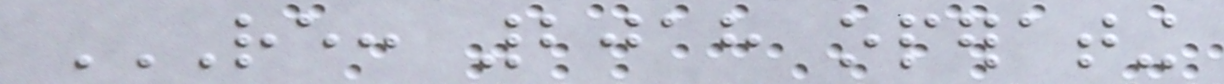RE: 2018 OPERATING
